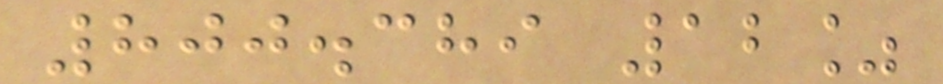800.389 12%
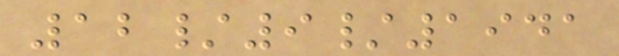12/9/1941
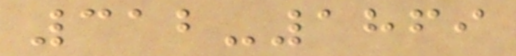312-1869
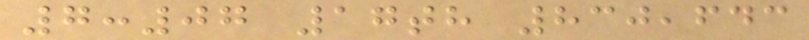7:07 17th 830,643
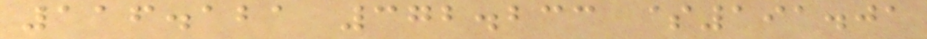116.121 372.233 $191.01
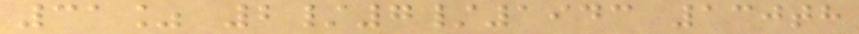31% 2/7/1943 130th
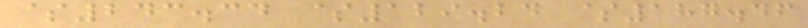$243.34 $129.24 $187.46
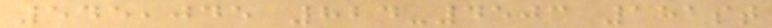545,045 824-4503 181st
